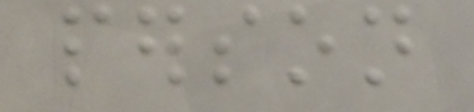person
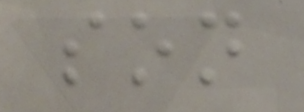son
